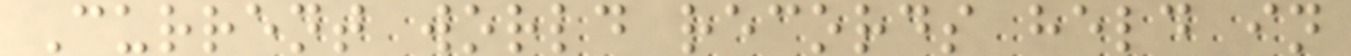Current world records held in
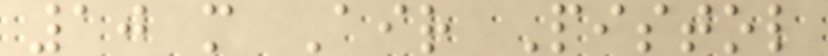10 m Air Pistol
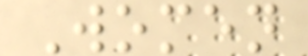Women
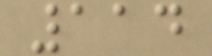114
